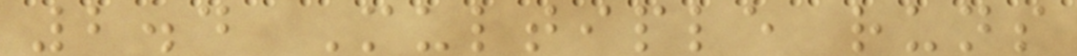2.4 Multiple runs
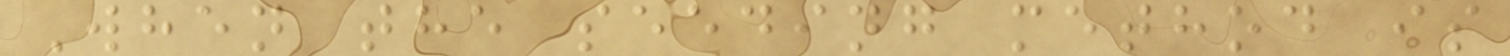When the seeding method is
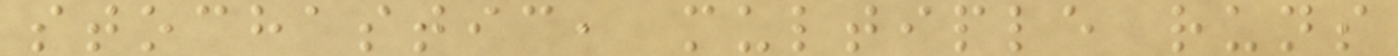stochastic, multiple runs
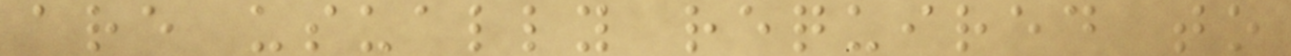are usually required to
